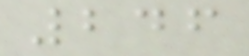246
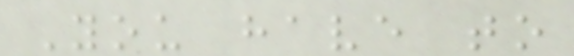You have to
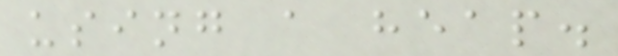using a heap.
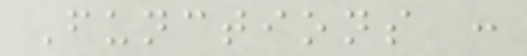Functions :
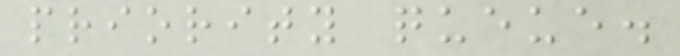priority queue.
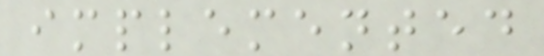implemented
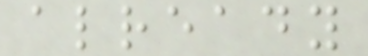already
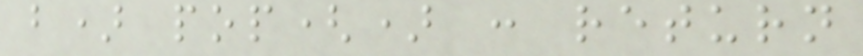b) pop() : return
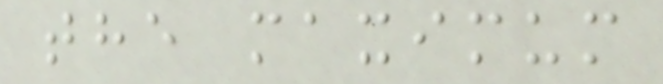the maximum
